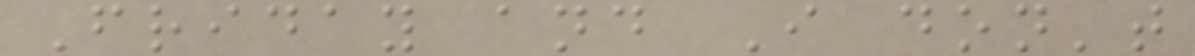Friday and I don't
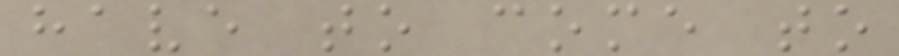have to come to
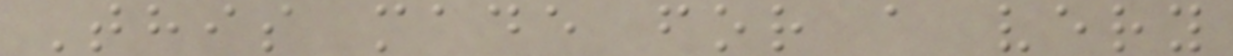This made for a very
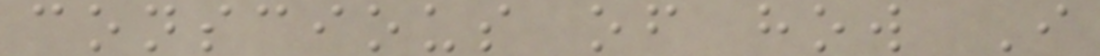conscious of how I
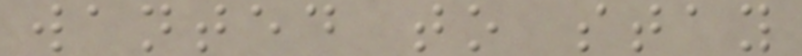wanted to stay
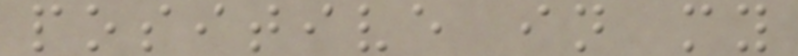positive in my
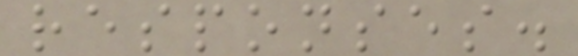responses.
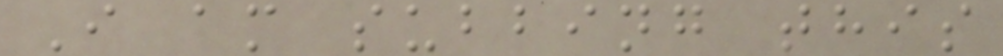I am subbing this
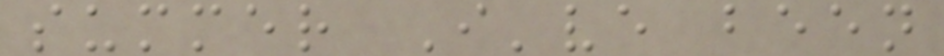summer I've been
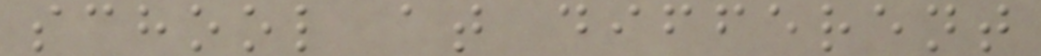school at different
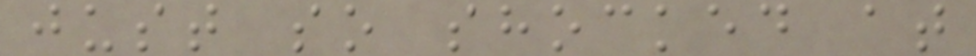just so shocked at
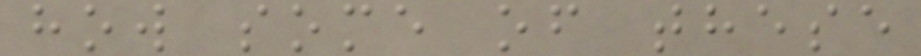how some of these
